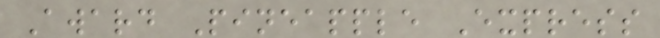Award Pineapple Express
